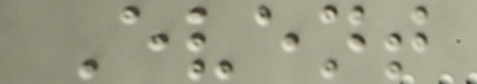Event
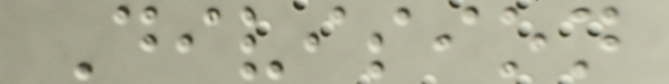Division
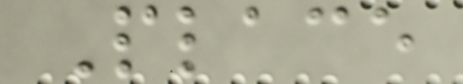Place
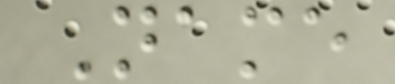Name
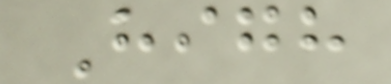High
